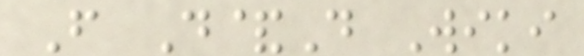From D&D Wiki
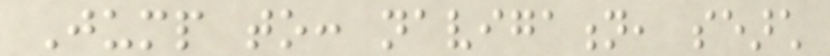Jump to: navigation, search
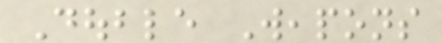Double Weapons
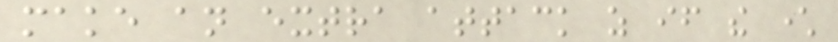make an extra attack as if the character
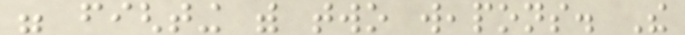were fighting with two weapons. The
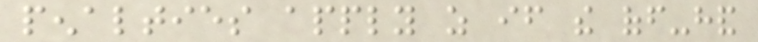penalties apply as if the off-hand
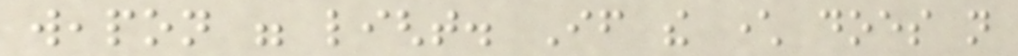weapon were light. If the character does not
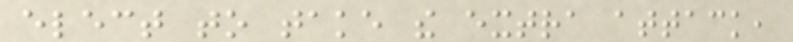elect to take the extra attack,
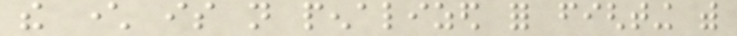the character is not penalized for fighting with
